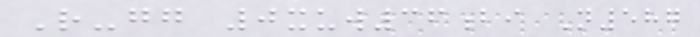R-gg 0xuw36bi N587
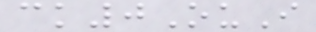ck0OuI
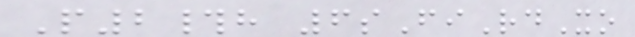P2#h 6sFiRdXo
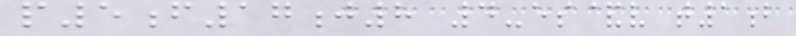p5f17j8 4-es&v t1b
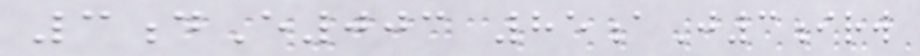3dE003 85aJ3irw
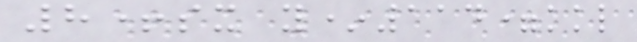8+sx y*114=kkl
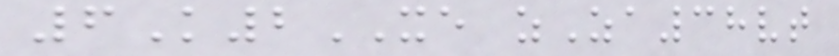6K2XE zZa38vt
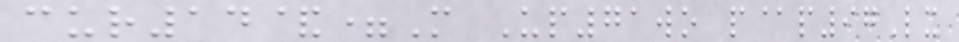cur14&=M Up71wo p@p97Lx
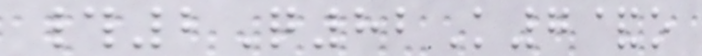#2Q82K7&o
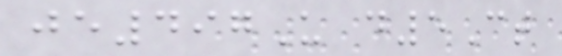je497U d5Ct
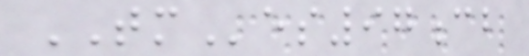TMes97cb
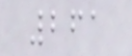261
